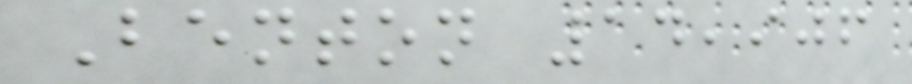Benton 14,906
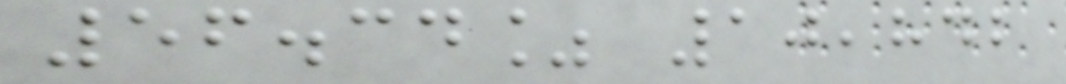56.34% 10,842
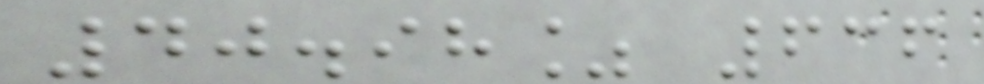40.98% 636
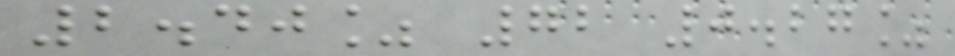2.40% 72 0.27%
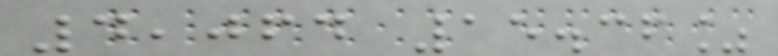4,064 15.36%
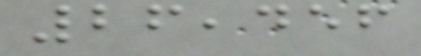26,456
